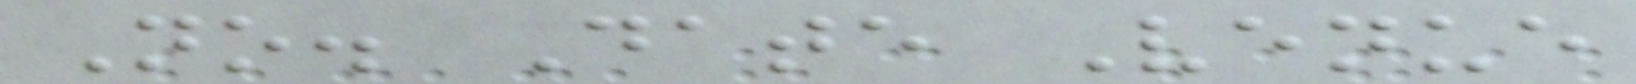No. Date Venue
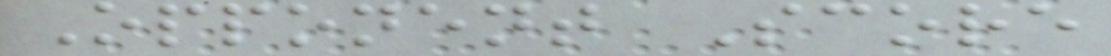Opponent Score
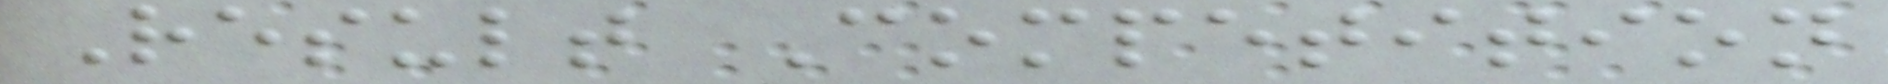Result Competition
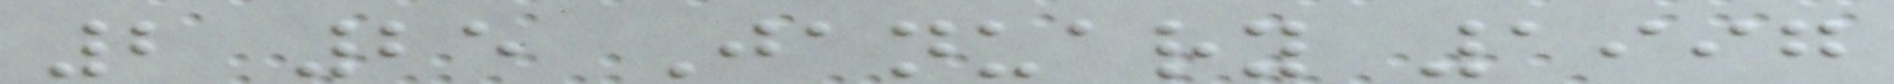2 25 January 1997
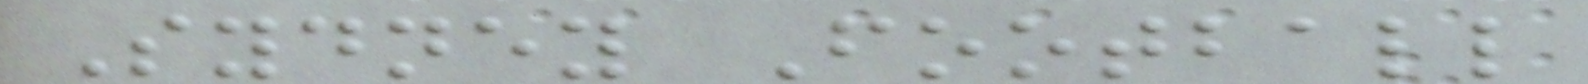Sydney Football
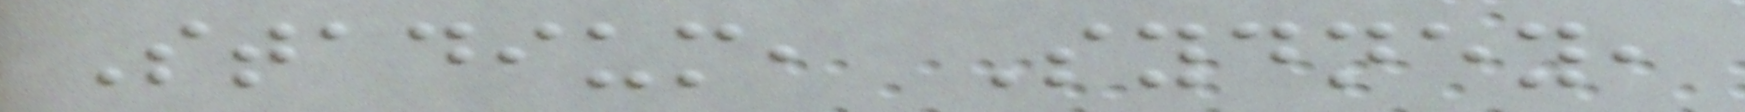Stadium, Sydney,
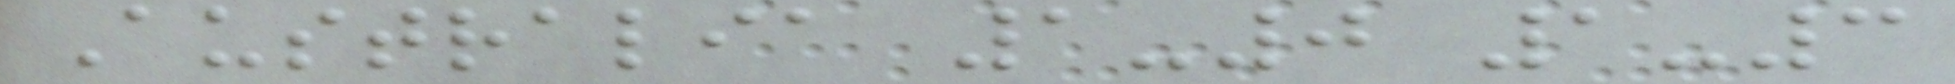Australia 1-0 1-3
